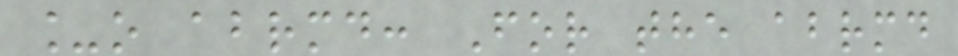_o abrmd: For the abrmd
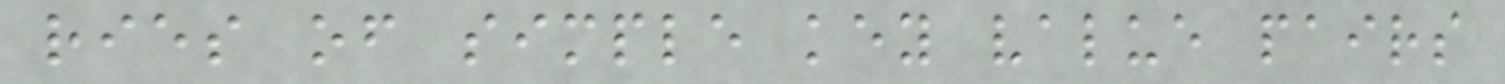ries of simple key value pairs
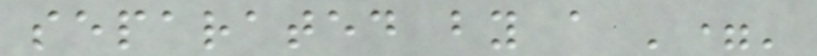separated by a '='
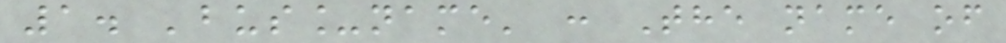1. 'bus_name' : The name of
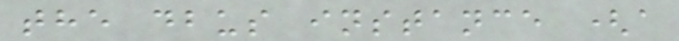the dbus instance (a
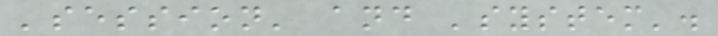'session' and 'system'.
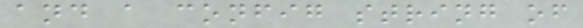and a config string of
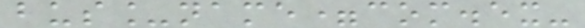bus_name=com.ex-
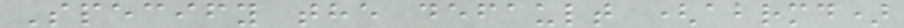Specify the default (abrmd)
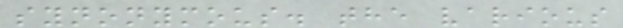synonymous. the various
